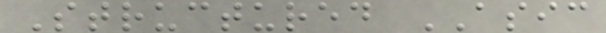Structured ASIC
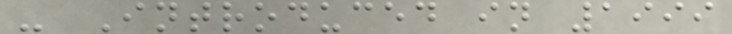- Introduced in 1999
